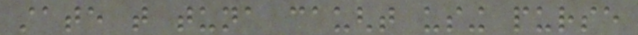state that tuna caught using purse
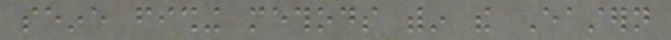seine fishing methods within the Eastern
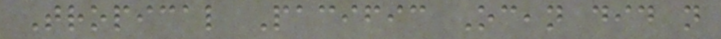Tropical Pacific Ocean did not
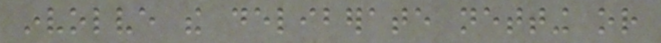involve the deliberate netting or
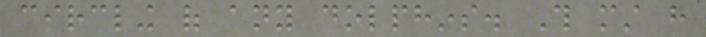circling of any dolphins. This must have
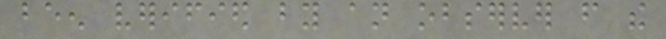been verified by an observer from the
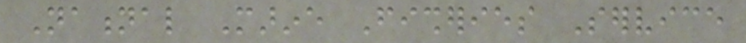National Marine Fisheries Service
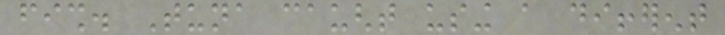fish. Tuna caught using a different
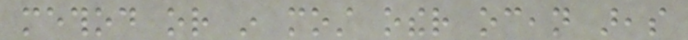method or in most other ocean areas
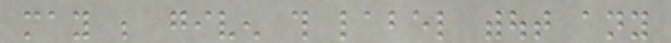may be given this label without any
